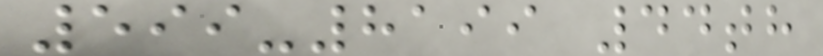599-8199 44th
